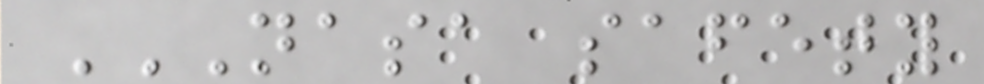NASA SAFETY
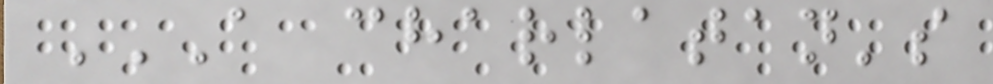A CHARLATAN'S
